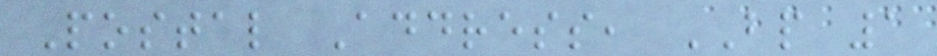Postal Address, BP 1
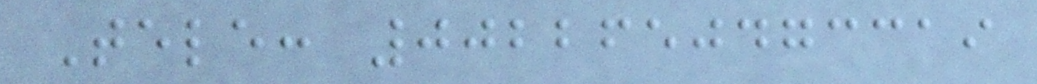Tele: 0022650473319
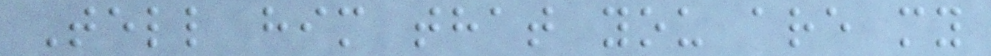Tell him that you are my
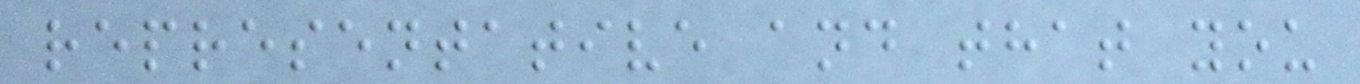representative and that you
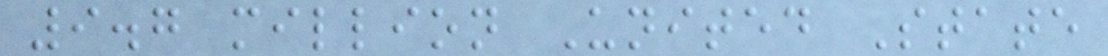9.7 million United State
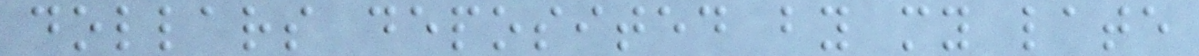dollars deposited by my late
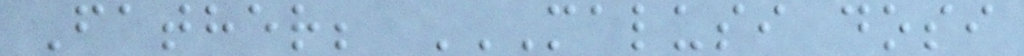Father; MALUSI DOSI
